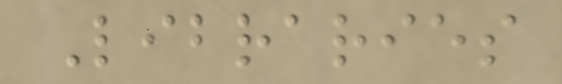Libraries
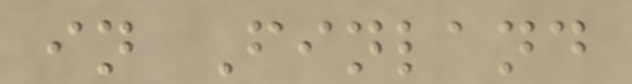in Finland
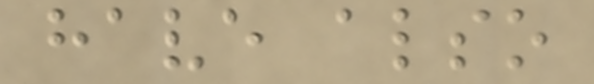have also
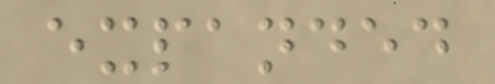expanded
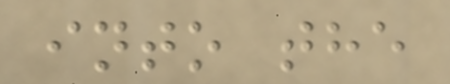into the
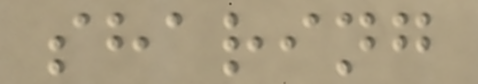sharing
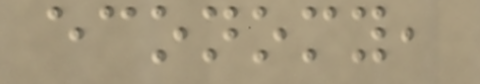economy,
